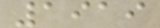1919
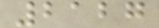2127
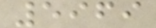5969
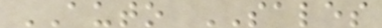AUTO SALES
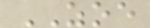ZOE
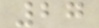27
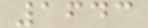1643
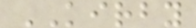KIRBY
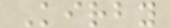Kirby
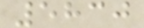5830
